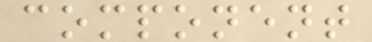component
